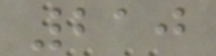210
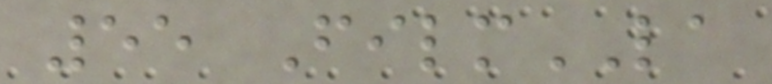55 FilmLA
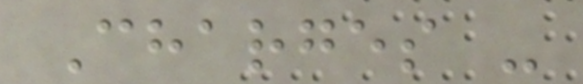Charges -
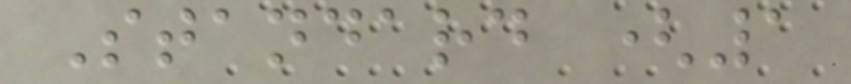Standard (1
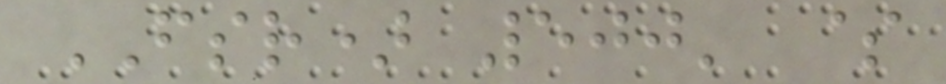FSR) 500' $
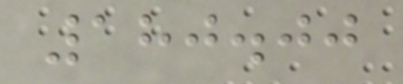180.00
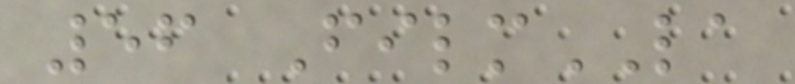56 FilmLA
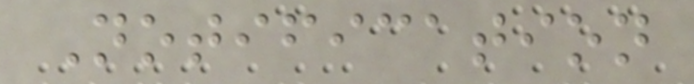Notification
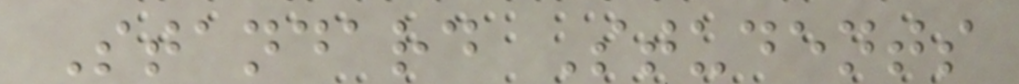Standard Students
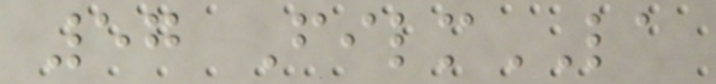57 FilmLA
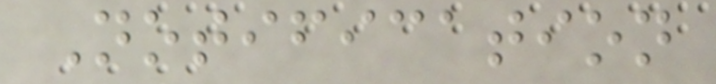Notification
